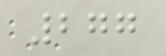277
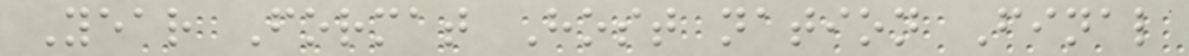Year Format Host nation Final
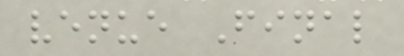venue Final
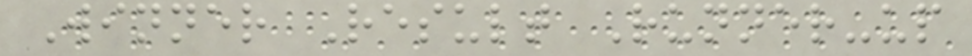Winner Result Runner-up
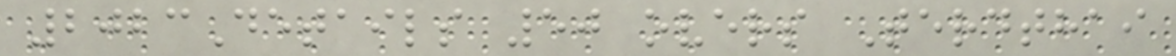2023Details 50 overs Terdthai
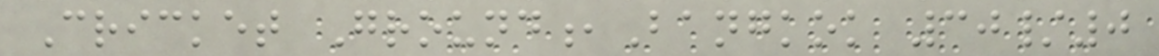Cricket Ground,Bangkok 30/0
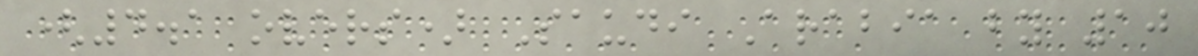(4.1 overs) Saudi Arabia by 10
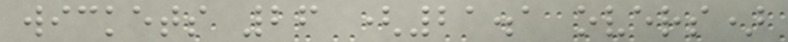wickets 26 (21.1 overs)
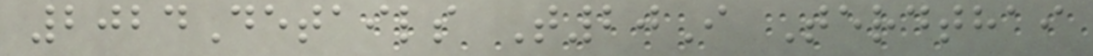2024Details T20I Terdthai
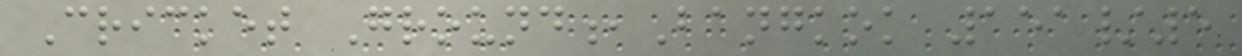Cricket Ground,Bangkok 151/5
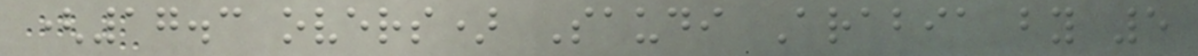(17.3 overs) Saudi Arabia by 5
